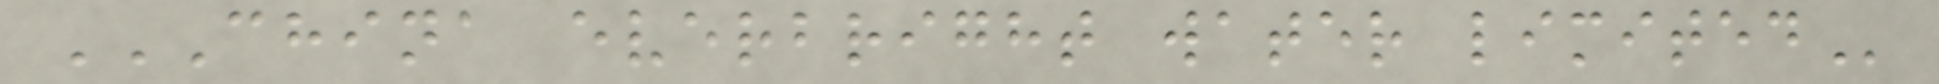CHINA EVERBRIGHT WATER LIMITED
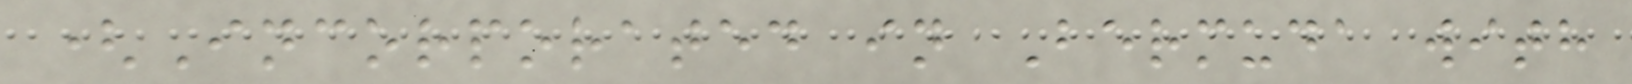(Incorporated in Bermuda with
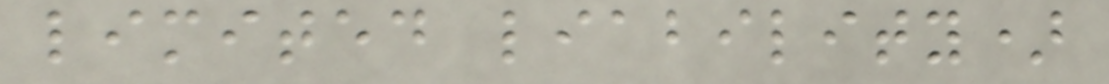limited liability)
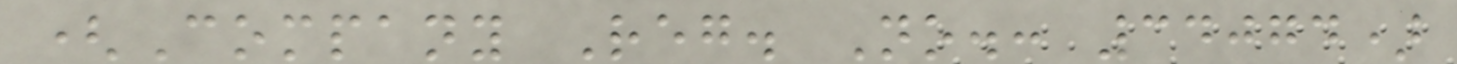(Company Reg. No.: 34074)
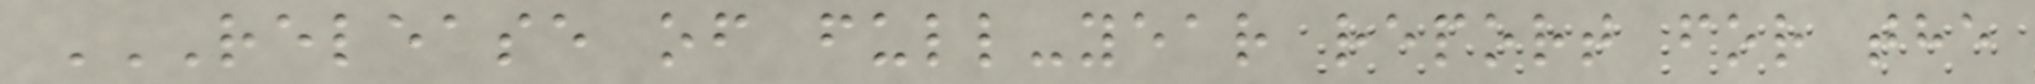RELEASE OF FULL-YEAR REPORT FOR THE
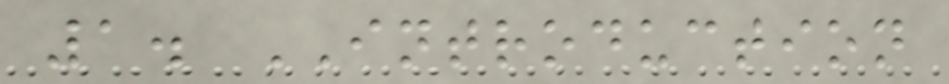1. INTRODUCTION
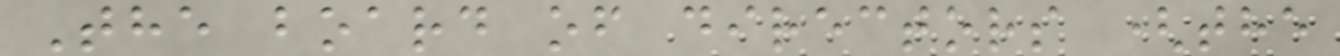The board of directors (the
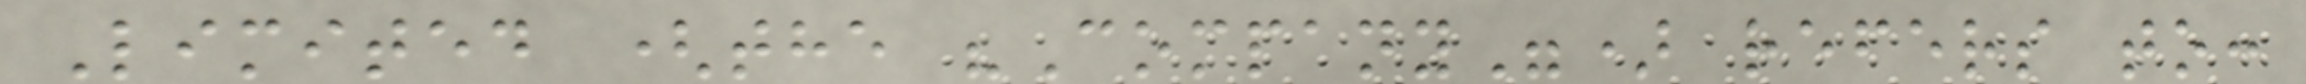Limited (the "Company") refers to:
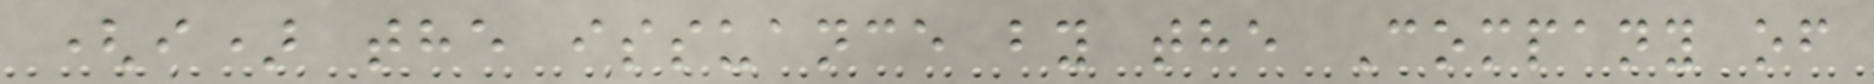(i) the issuance by the Company of
